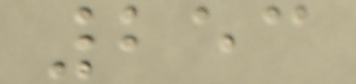253
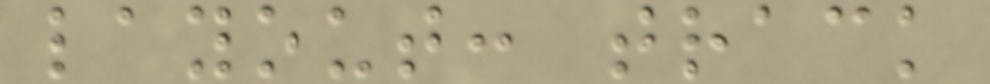layout: track
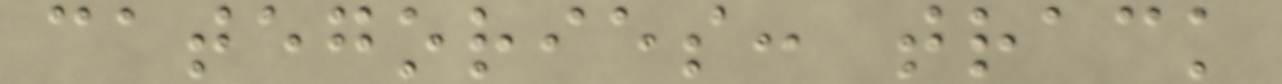categories: track
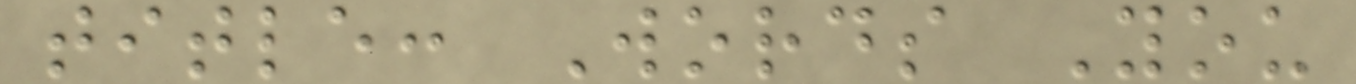title: Words You
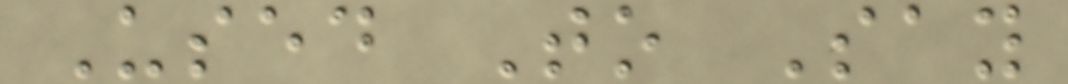Used To Say
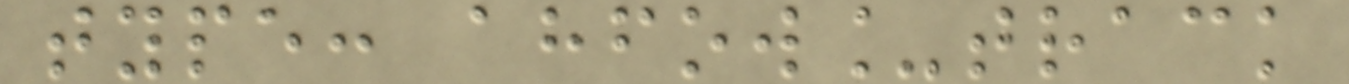type: ahfow_track
